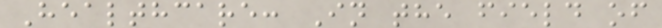Healthcare: In the field of
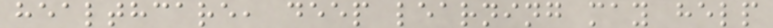healthcare, deep learning may help
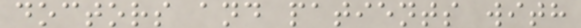doctors and patients with
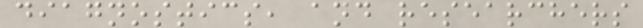diagnostics, and researchers
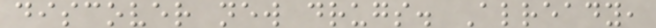discover new drugs. Already,
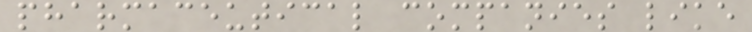pharmaceutical companies like
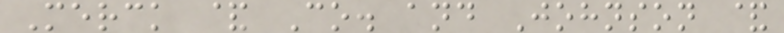Merck & Co. and Johnson &
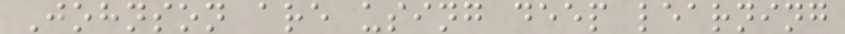Johnson are using deep learning
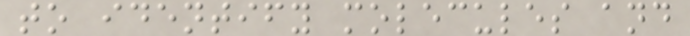to identify molecules and
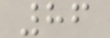86
